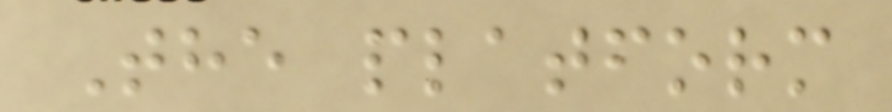The platform
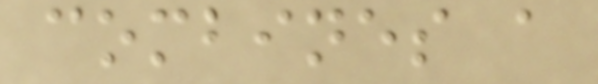combines a
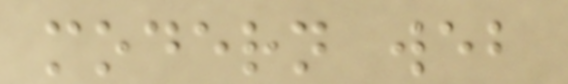modern web
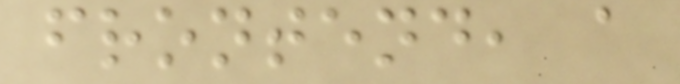frontend, a
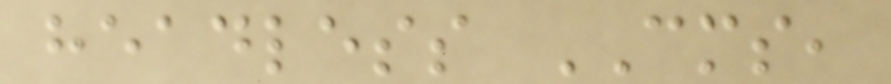headless CMS,
